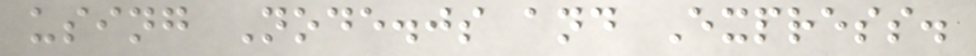using Node.js and Express.
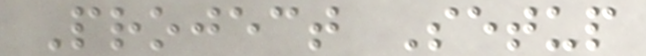Project Setup
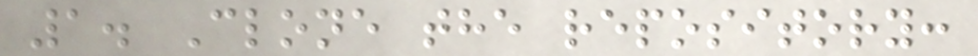1. Clone the repository:
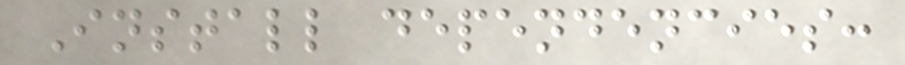Install dependencies:
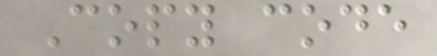Copy code
